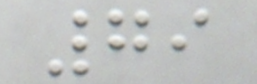79
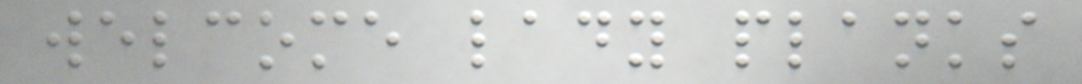welcome lady planks
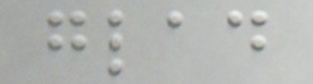glad
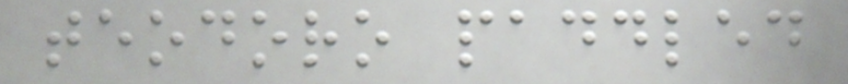teodoro paddled
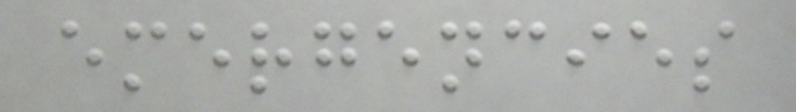emergencies
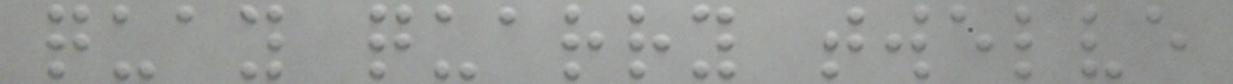quay quarry twelve
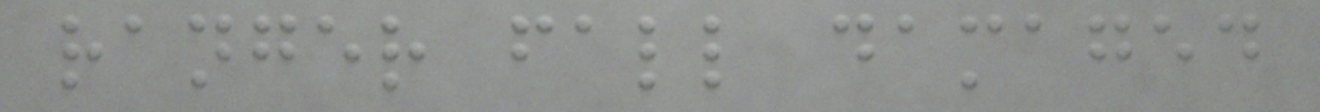ranger fall damaged
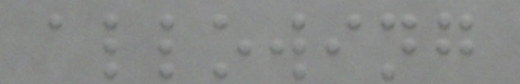allowing
